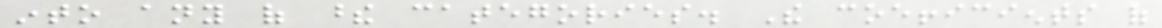into any of these categories. The coefficients of
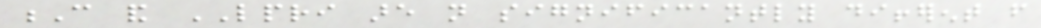C and LPRI are not significantly different from
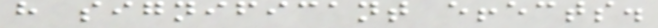have significant effects.
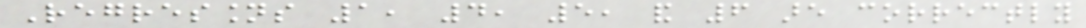Regressions 1, 4, 5, and 6 are correctly
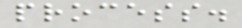process.
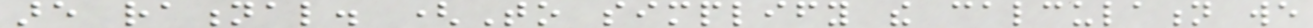are rational. (To simplify the calculation we
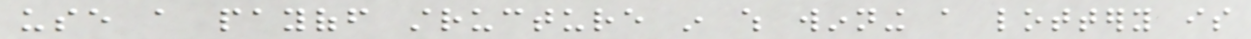use a payoff structure in which winning a lottery is
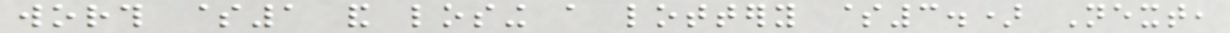worth $1 and losing a lottery $3.) Next,
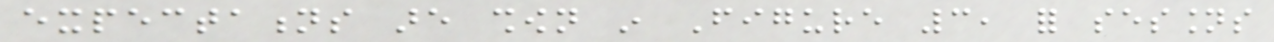expectations are shown in Figure 3, for sessions
